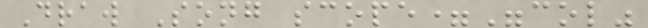Draw Song scope="col"
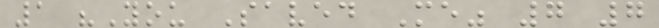1 "You Saved Me" 7 7
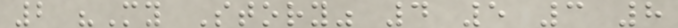2 "My Story" 4 5 3 8
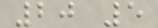20 5
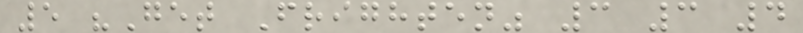5 "Get Frighten" 3 3 4
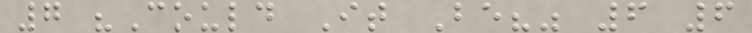7 "Could It Be?" 6 6
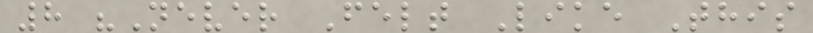8 "Never Felt Like This
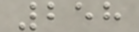258
